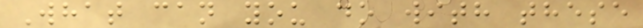What can you do with these
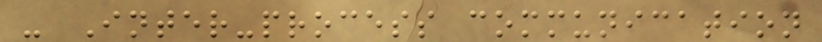- Inter-process communication
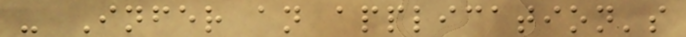- Infer an application's
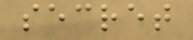secret
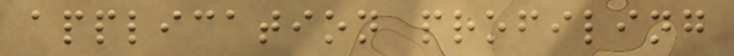application profiling
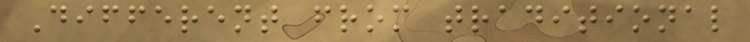Different from traditional
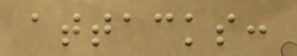attacks:
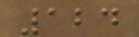124
